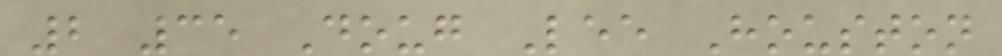2 35 Doug Lee Houston
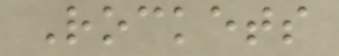Rockets
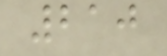210
